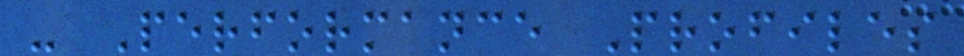- Performance Profiles
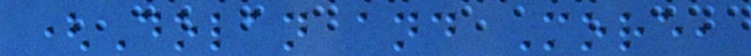(Dolan and More,
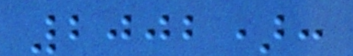2002):
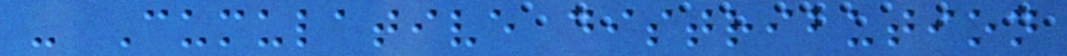- Cumulative distribution
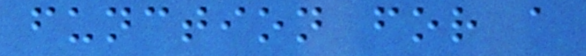function for a
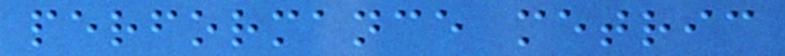performance metric
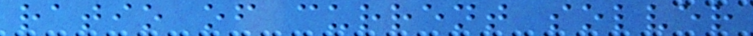ratio of current solver
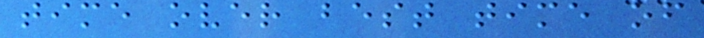time over best time of
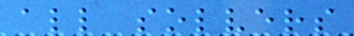all solvers
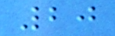20
